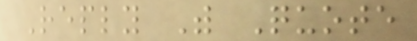Reply With Quote
